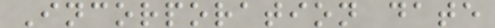Incorporation date
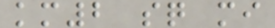km2 sq mi
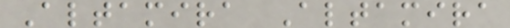Altamira Altamira
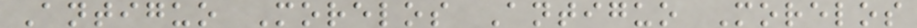Antiguo Morelos Antiguo Morelos
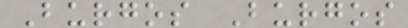Burgos Burgos
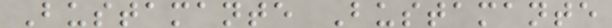Bustamante Bustamante
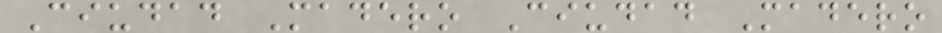Ciudad Madero Ciudad Madero
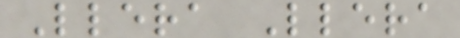Llera Llera
